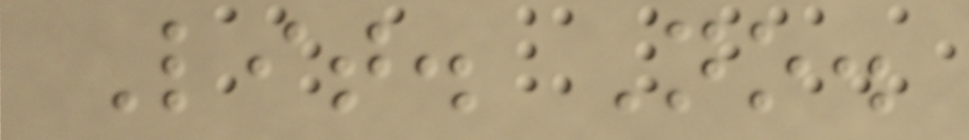Lit. No.
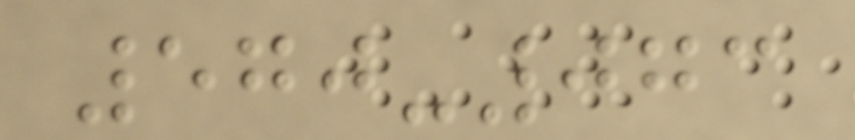570-073
